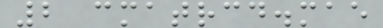2 cmatrcd.mae
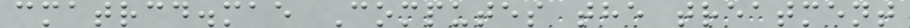cmatrcd.mae Computes the treatment
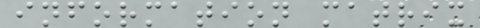information matrix
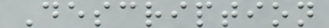Description
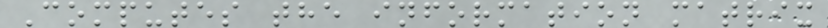Computes the information matrix
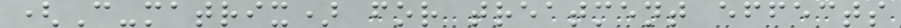(C-matrix) for treatment effects
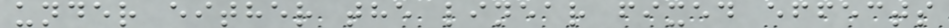under either the linear fixed effects
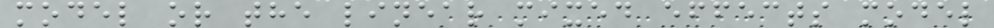model or the linear mixed effects model
